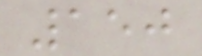150
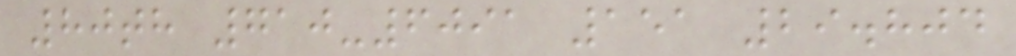80th 710-6091 151 29.804
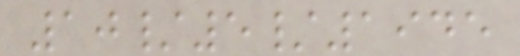10/5/1945
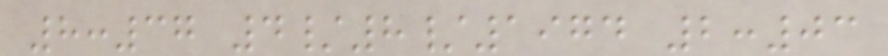8:37 4/8/1974 2:03
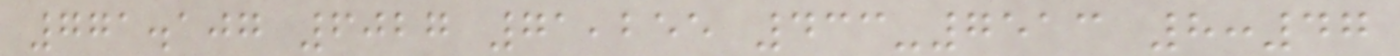771.107 6027 71,255 433-7513 8:47
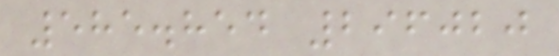585.854 296020
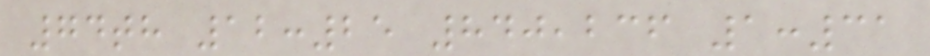74th 12:25 840,236 1:31
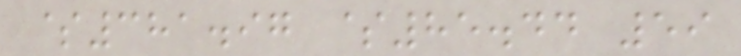$381.97 $85.44 59
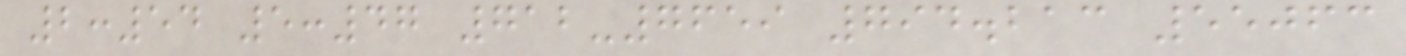2:54 5:47 712-7659 794.213 55063
